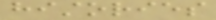histories
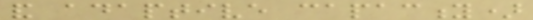and adaptive capacity)
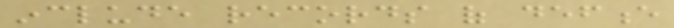include records of defence
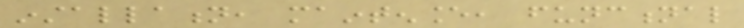installation, maintenance, functional
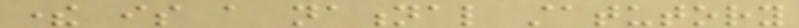there is a national statutory
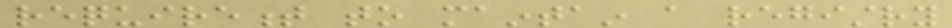requirement to maintain a registry
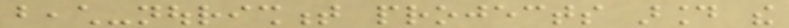beach-nourishment projects around the
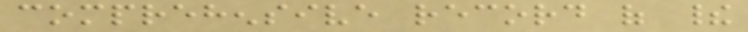comprehensive record of their
